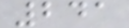241
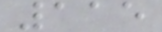115
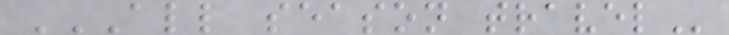ALL SEASON TRAVEL
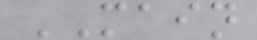MAIN
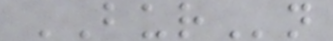BURn
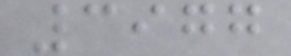3977
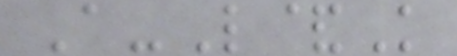A-L&K
